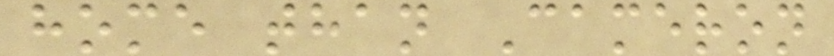home than Cameron
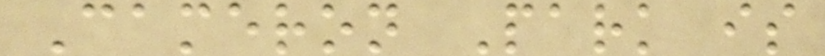Cameron Park is
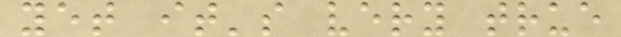yet it's very true
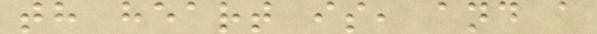th heart is, and a
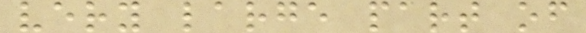very large part of
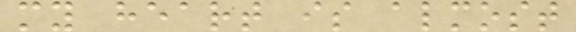my heart is almost
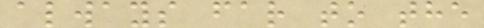always far to the
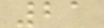21
